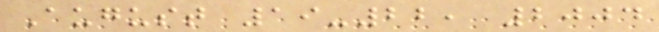August 19-22, 2004
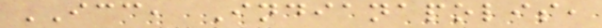ICC, Indianapolis,
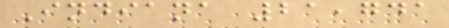Indiana 21,741
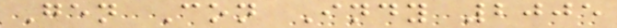Gen Con Indy 2005
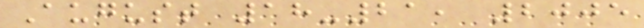August 18-21, 2005
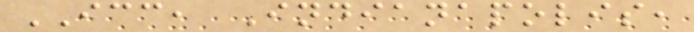ICC, Indianapolis,
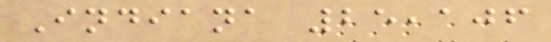Indiana 25,106
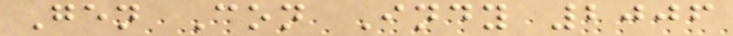Gen Con Indy 2006
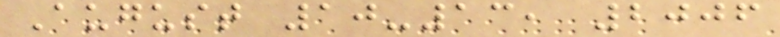August 10-13, 2006
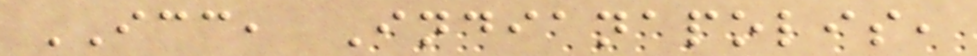ICC, Indianapolis,
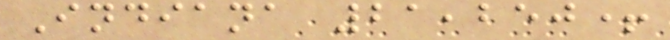Indiana 21,250+
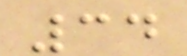34
